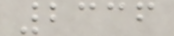2336
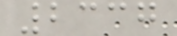2337
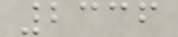2336
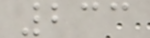233
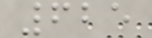625
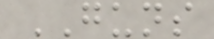GUNS
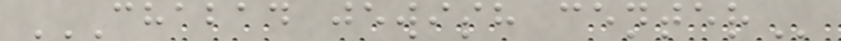CHABAD JEWISH CENTER
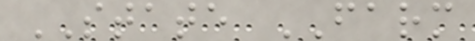STATE FARM
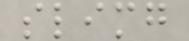slimg
